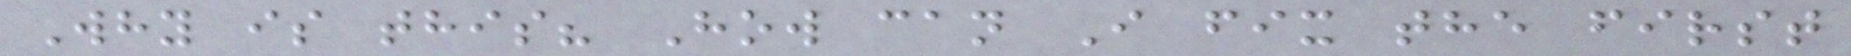Why is this? How can I fix the first
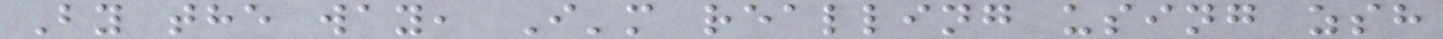By the way, I'm realling using zsh
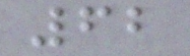62
